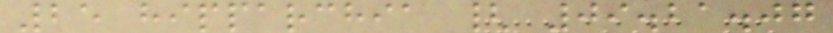25 hipparchia { 09.21.07
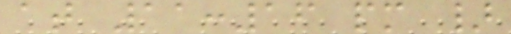at 11:16 pm }
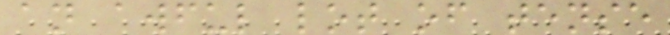an awful lot of tense
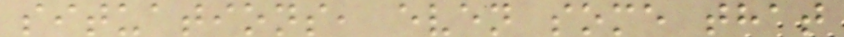situations, even some that
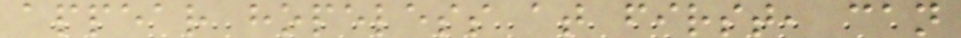appear hopeless at first, can
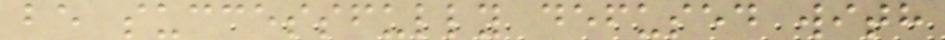be successfully defused with
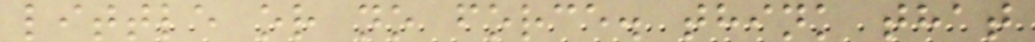little or no force. think that
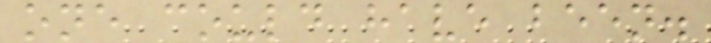one could have been.
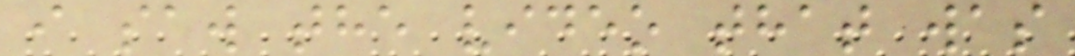i saw the video that was
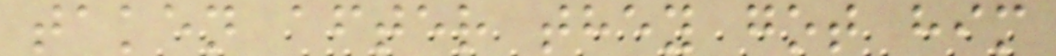taken after they got him
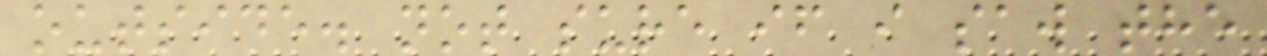outside. not sure if i saw the
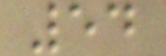54
